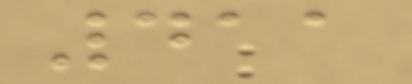411
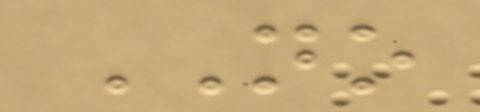NO
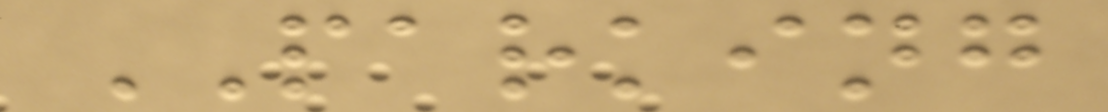PARKING
